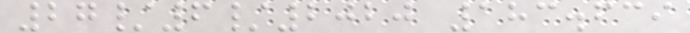27/6/2020 183.639
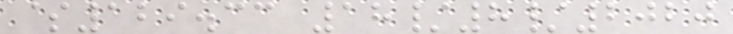$129.33 18/8/2020
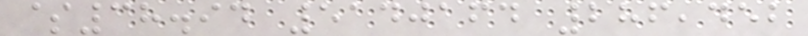$38.94 5140164 286,452
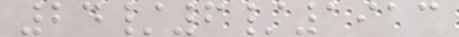24/6/1913
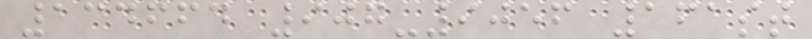134664 907-9056 161st
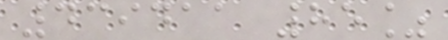439411 85%
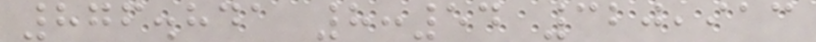876.841 8:54 320,913
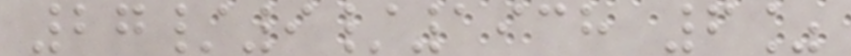27/9/1938 6%
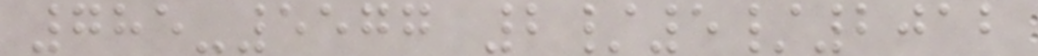785-5577 2/5/2012
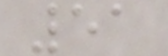51
